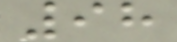98
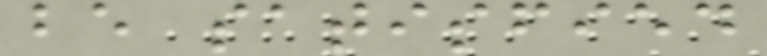be satisfied
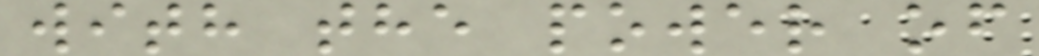with the power of
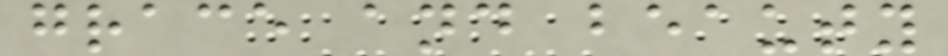grace and beauty
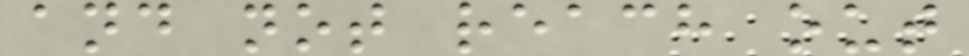and not reach out
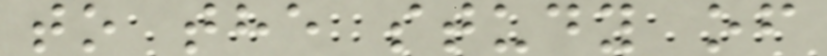to the study of
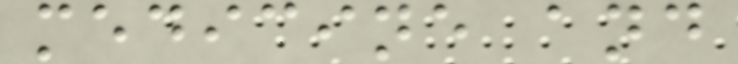medicine and
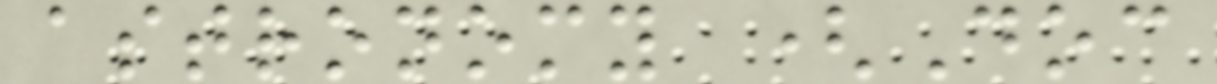astronomy (Doc
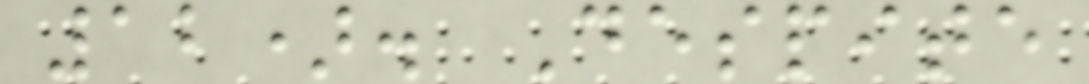12). Despite
